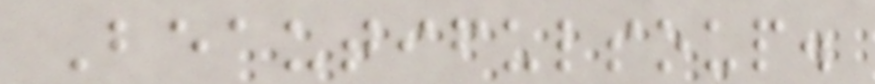Beautifulsoup.
